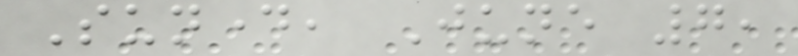Sunday, June 7,
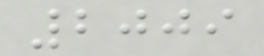2009
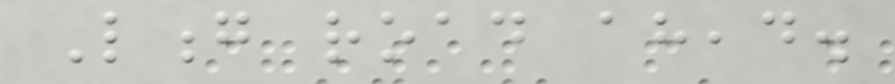Long road ahead.
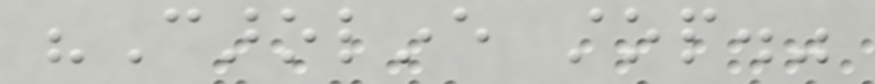"Caroline stop."
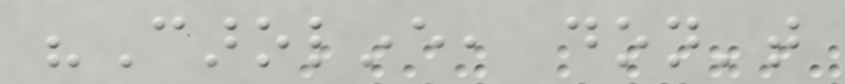"Caroline, don't
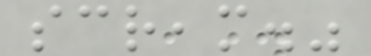scream."
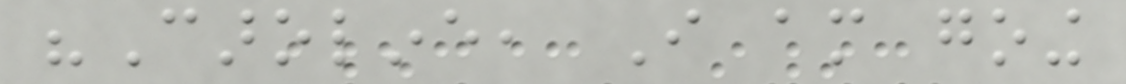"Caroline, I am going
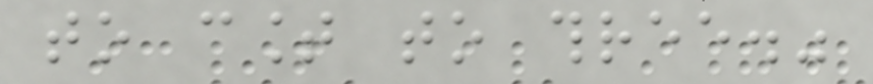to count to three."
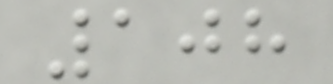108
